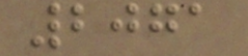2071
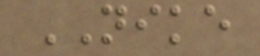NIKE
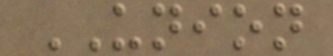UNION
